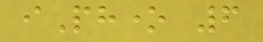iPhone 6
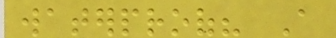waterproof? A
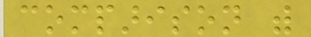comparison with
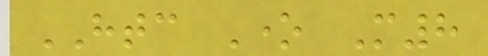HTC One M8
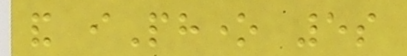and iPhone 5s
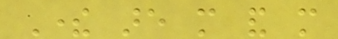There are more and more
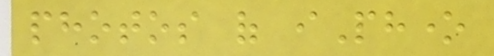photos of iPhone
